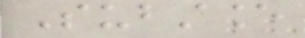Substance
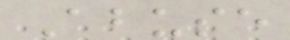Abuse
